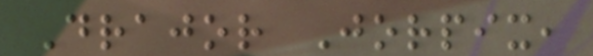Drajor Jorpix,
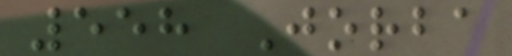558 Jorba
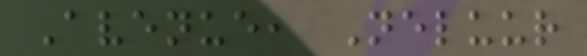Avenue, Neluur
